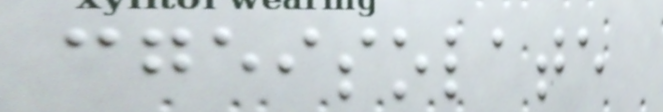cgeisolate
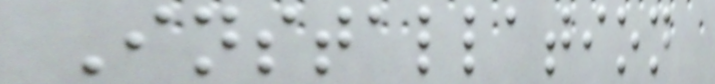Installation
